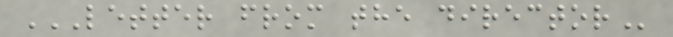LETTER FROM THE DIRECTOR
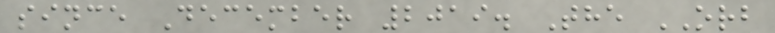since December 2019. The ORB
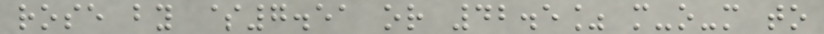rose by $7.51 or 42.5% m-o-m to
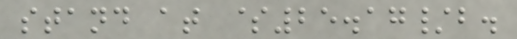stand at $25.17/b.
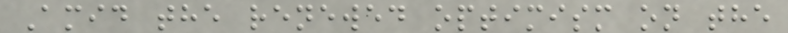Amid the renewed optimism on the
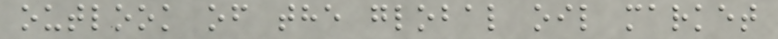outlook of the global oil market
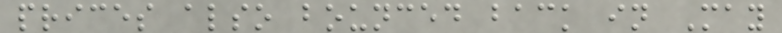prices also bounced back in May
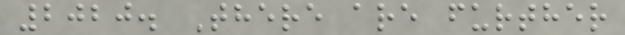2020. There are further
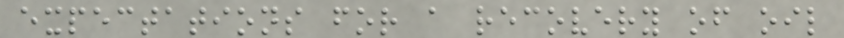expectations for a recovery of oil
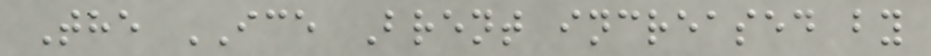The ICE Brent increased by
